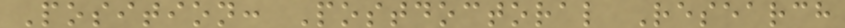Position: Postdoctoral Research
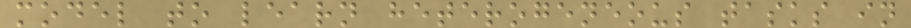model to learn heterogeneous tasks in
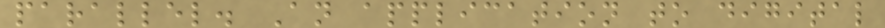parallel. An application to digital
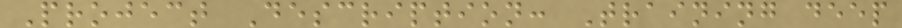Project Description: Training deep
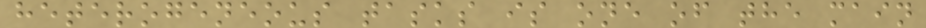heterogeneous tasks is one of the main
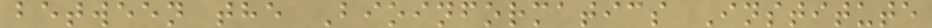between the Bioinformatics Institute
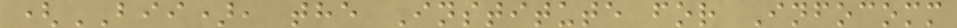(BII), the Institute for Infocomm
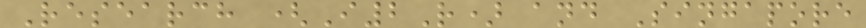Research (I2R) and Singapore
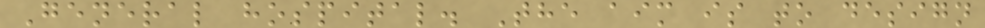General hospital. The aim is to design
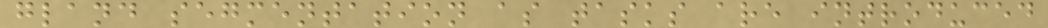gland segmentation as tasks are introduced
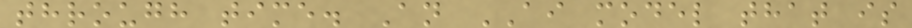through time. An AI model that is
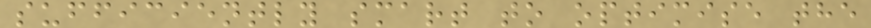sufficiently smart to optimise the
